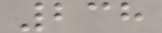238
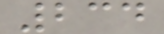234
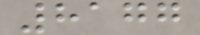8177
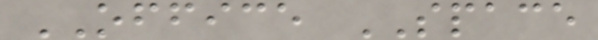OFFICE SPACE
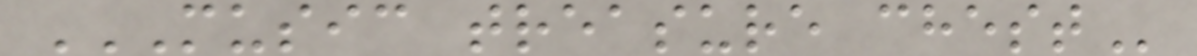MUSIC TREASURE CHEST
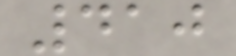410
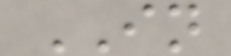IN
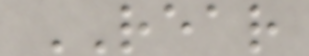REAR
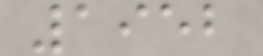1952
